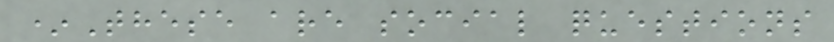*These are social questions
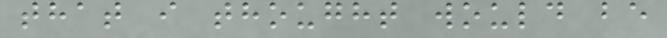that i thought would be
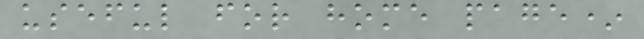useful for home page*
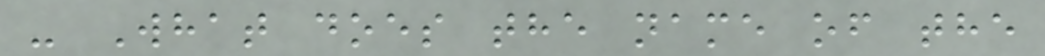- What does the name of the
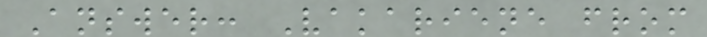Answer: Vakariene from
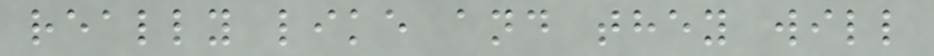really like and they will
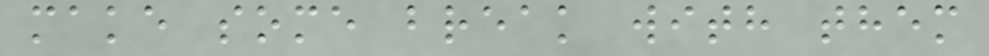make some break with them
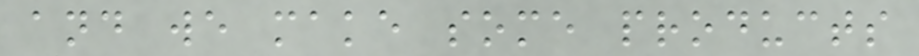and we make some products
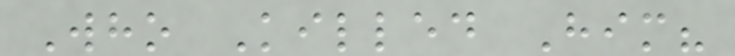Who Killed Him?
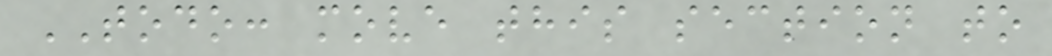TODO: move this section to
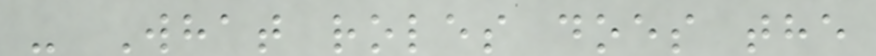- What roles does the
